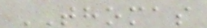THOMAS
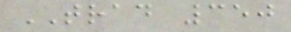TRAD 350
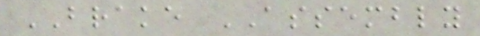BRAKE ASSEMBLY
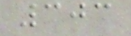303
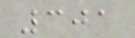301
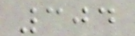304
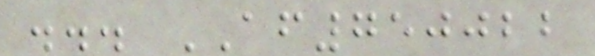... AF750022
